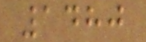1480
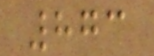873
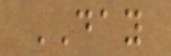DAY
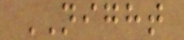NIGHT
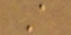A
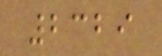2329
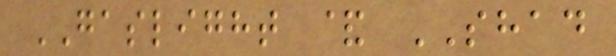GASLIGHT & SHAD
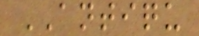ANTIQU
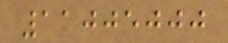11005000
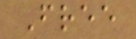Free
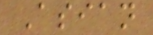Asian
